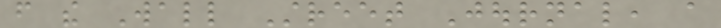from the Wall Street Journal, a
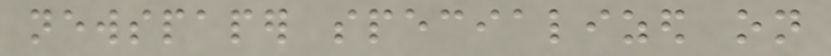newspaper specialized on
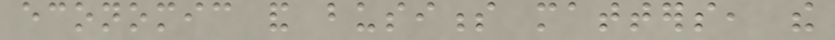economic and business matters, the
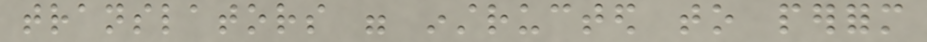translators were instructed to perform
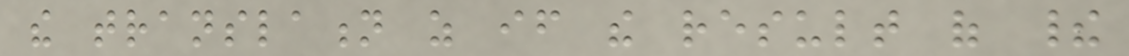the translation as if the result of their
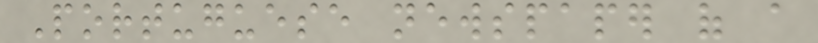Portuguese newspaper of a
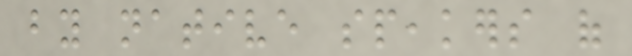by native speakers of
